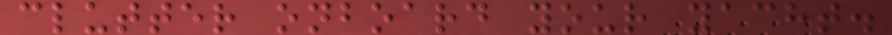clutter onboard your yacht.
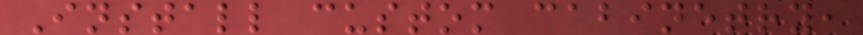Install custom cabinetry,
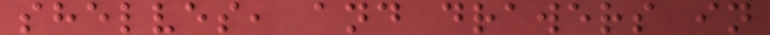shelves, and drawers in
